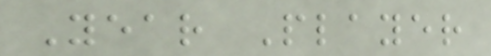Year Player
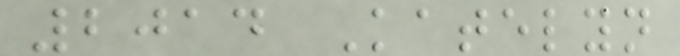2014 Katelyn
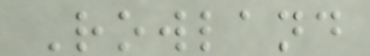Rowland
